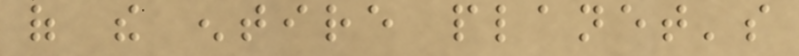of the entire planet's
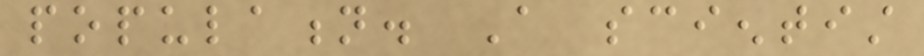population. A scientist
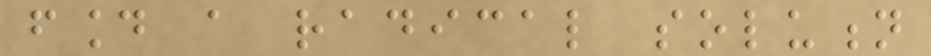found a radical solution
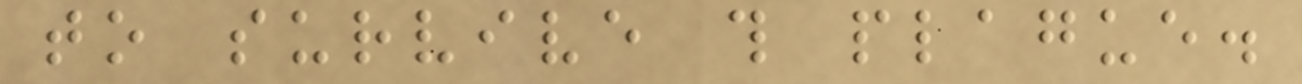to survive this plague.
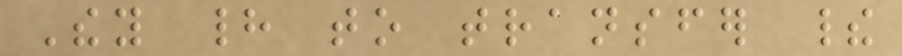They had to transfer their
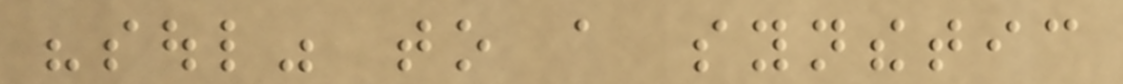"soul" to a synthetic
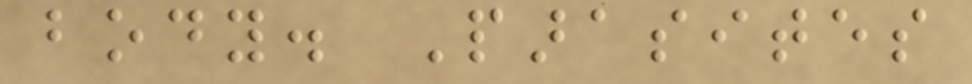body. Parasites
